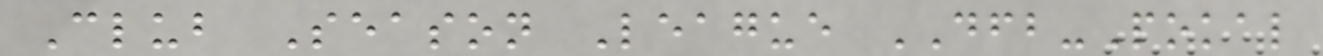Club Season League DFB-Pokal
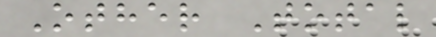Other Total
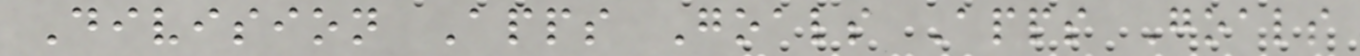Division Apps Goals Apps Goals
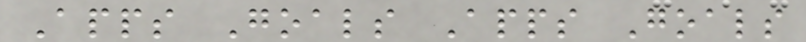Apps Goals Apps Goals
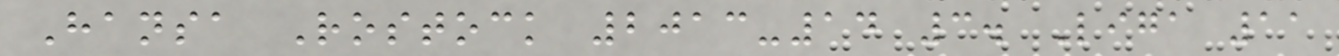Hansa Rostock 2013-14 3. Liga 11
